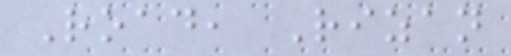Road, Rizan
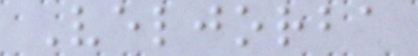Veljorba
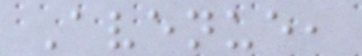Avenue,
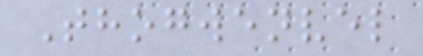Thogwenvel
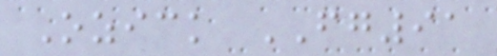Ozick FG91
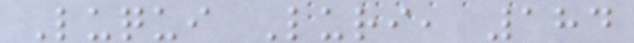Luqui Luri, 184
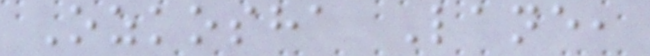Ozkosha Lane,
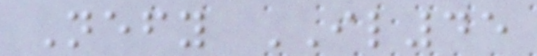Nefy IL45
